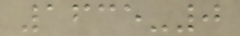1635-0
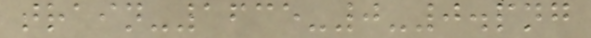train-1635-0-0.png
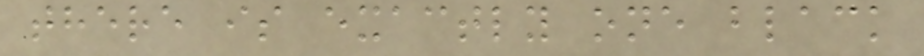there is exactly one black
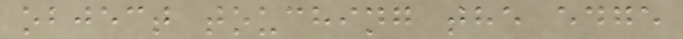object touching the edge
